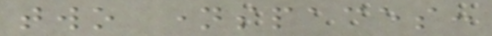two namespaces:
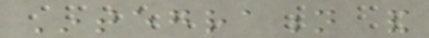Integration and
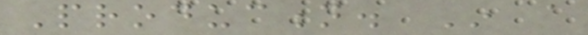Production. In a
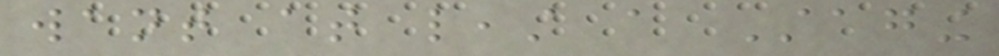want at least a Staging
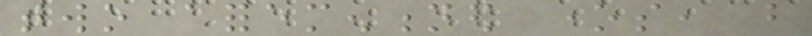two aforementioned ones, but
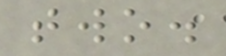two.
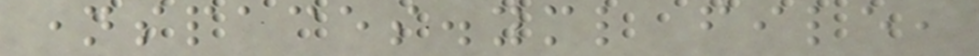namespaces.yml file,
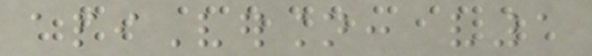apiVersion: v1
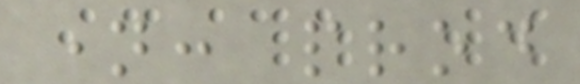name: prod
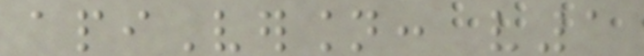apiVersion: v1
